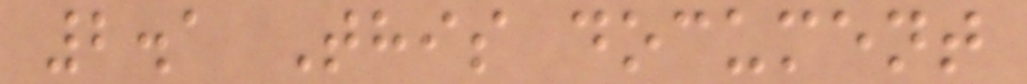2.1 This document
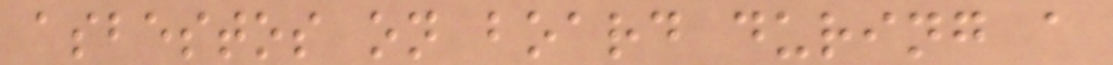asbestos on board during a
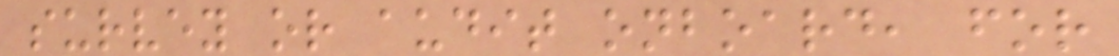survey or audit onboard, for
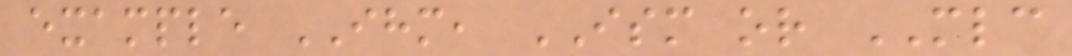example IHM, ISM or MLC
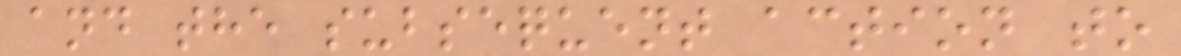and the subsequent action to
